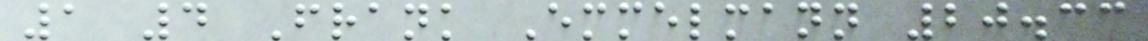1 4 Frank Emmelmann 20.33
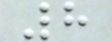8
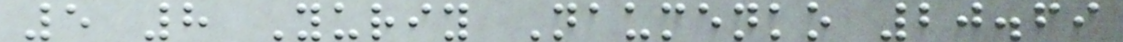5 8 Yuriy Naumenko 20.69
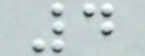4
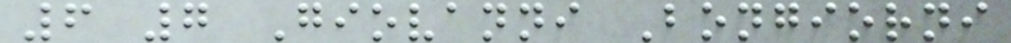6 7 Giovanni Bongiorni
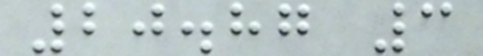20.87 3
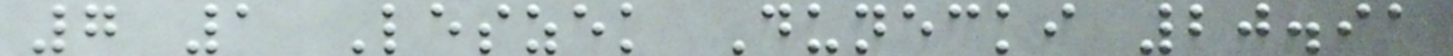7 1 Leszek Dunecki 20.91
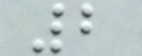2
